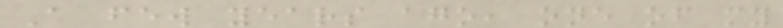A few years ago, one of my
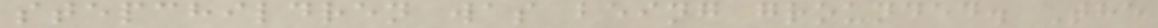stepchildren was being grounded. The
